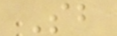Sb
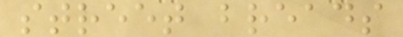street breads
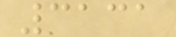3131
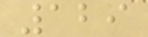129
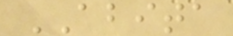ABITA
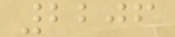2206
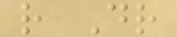r Dr
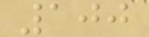100
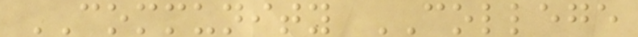COMMUNITY COLLEGE
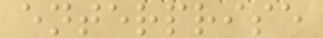enterprise
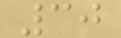30
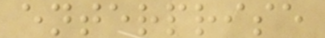enterprise
